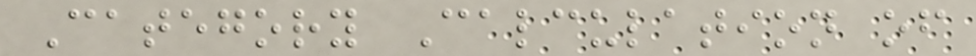Category Calculation of
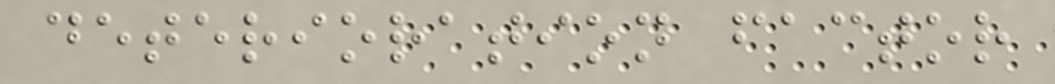deterioration factor
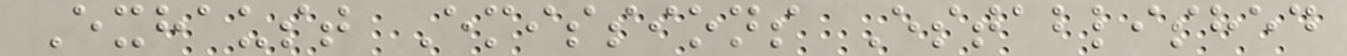Exhaust Emissions Established
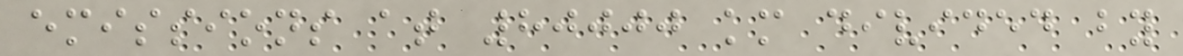emissions at 80000 km divided by
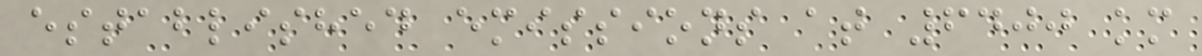established emissions at 6400 km
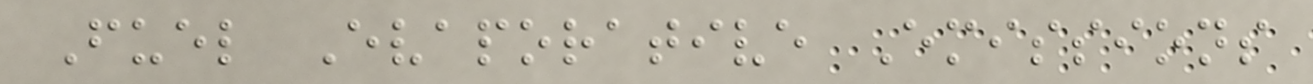Fuel Evaporative Emissions
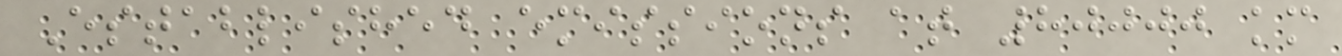Established emissions at 80000 km
